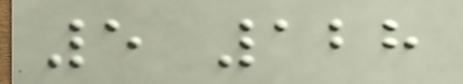5 128
